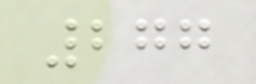277
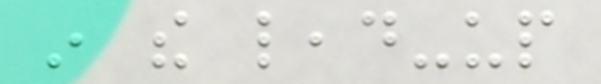in the lead-up
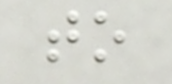to
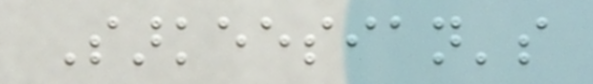Sarkeesian's
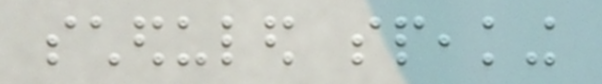scheduled speaking
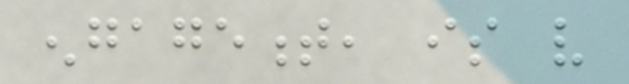engagement, is very
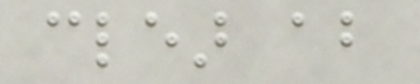clear about
